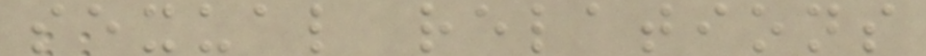sexual relations
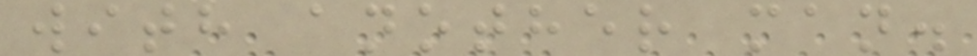with another man.
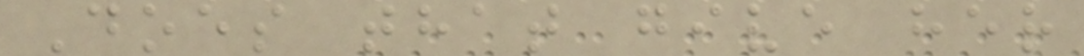Does that give her
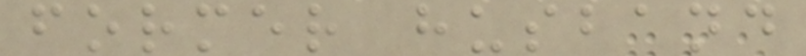former husband
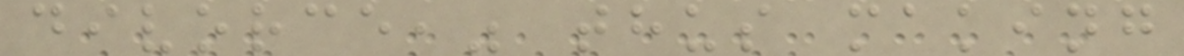divorce," thus making
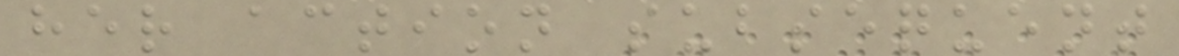her action subsequent
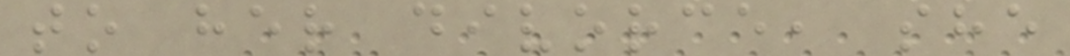to her divorce, she
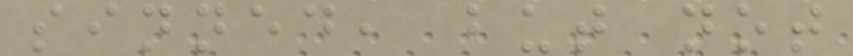sinned, but not
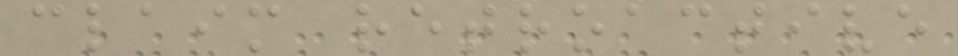claim retroactive
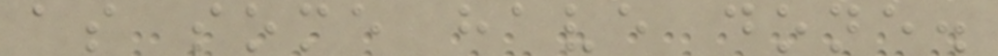as some have done.
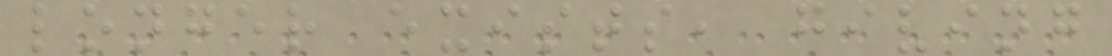longer exists, giving
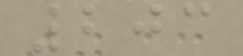203
